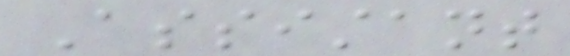Assistant
